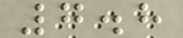7.8
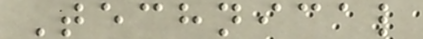Technical
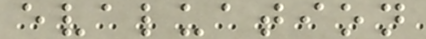evaluation
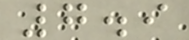7.9
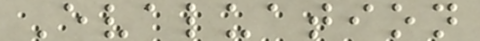Evaluation
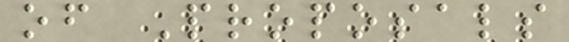of Proposals
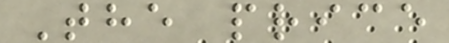The price
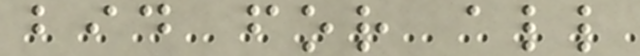bid for all
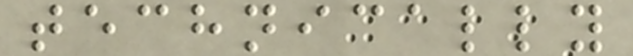technically
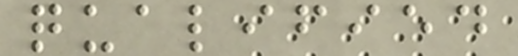qualified
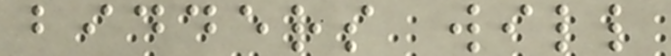bidders will
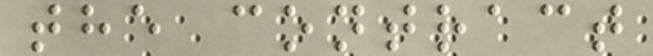the contract
